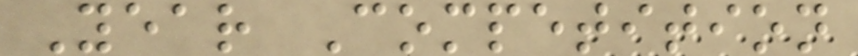Year Competition
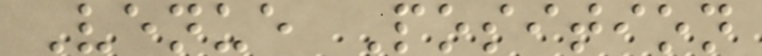Venue Position
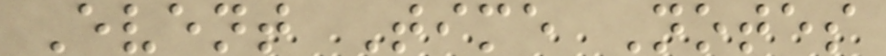Event Time Notes
